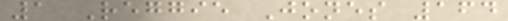1 Reggie Jones 164
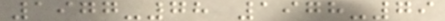1977-78 1978-79
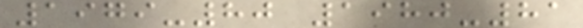1979-80 1980-81
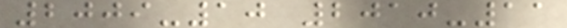2009-10 2010-11
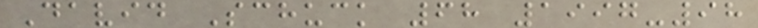David Schuck 68 1997-98
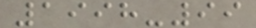1998-99
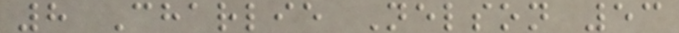8 Charlie Nelson 53
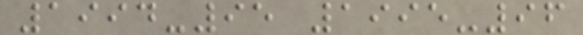1994-95 1995-96
